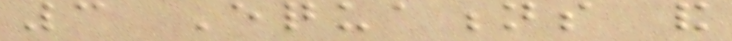3 Equations and
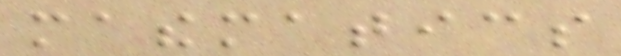mathematics
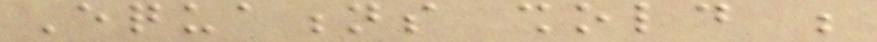Equations shold be
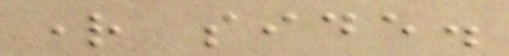right side.
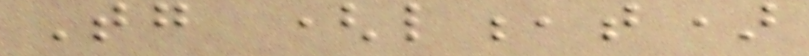Tg (l,t)
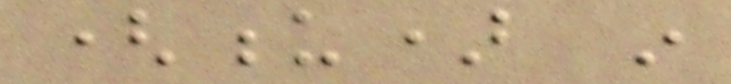(u) in
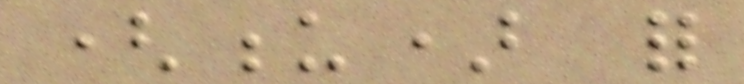(u) for
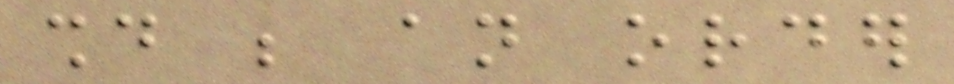should be an order
